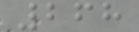268
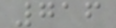716
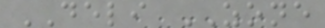DELI ZONE
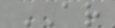AR
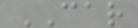CAR
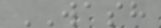WASH
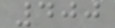400
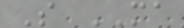S MA
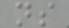ns
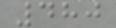480
